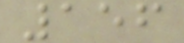156
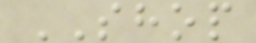SHOP
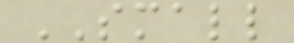SMALL
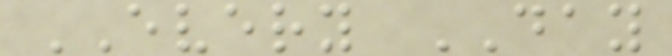EVERY DAY
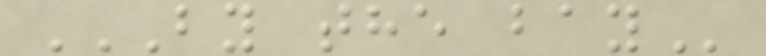BY THE BAY
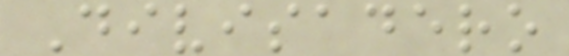Divisadero
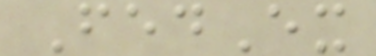FedEx
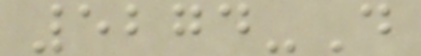5274-D
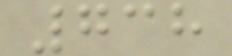738
